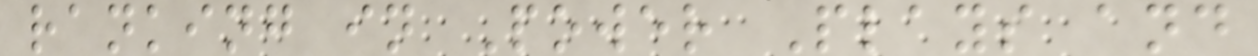ranking in Power Plays and
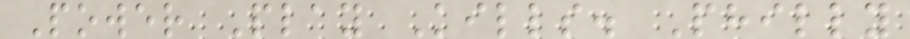Power Play Kills. Philly
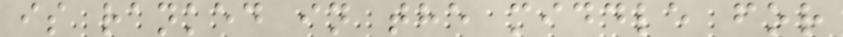is ranked in the middle for
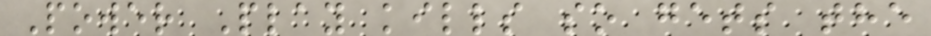Power Play kills so gets the
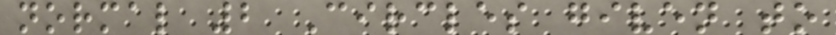normal 2 Circles given to
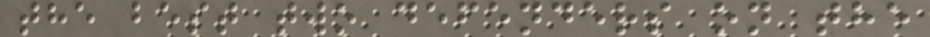the best two defenders on the
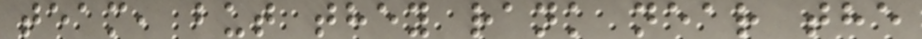team, but they rank near the
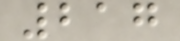217
